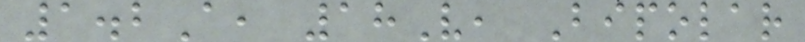1.2A, 18V, Bipolar
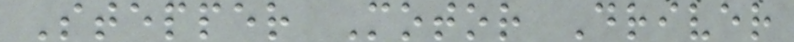Stepper Motor Driver
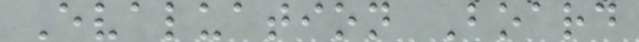Evaluation Board
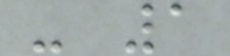- 1
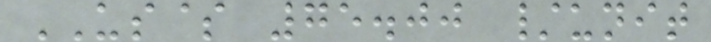US$ 75.00 /unit
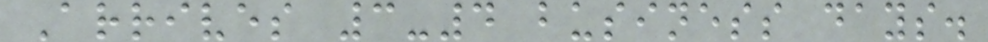Arrives 3-4 business days.
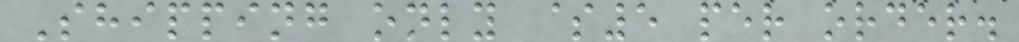Shipping only $5 per order.
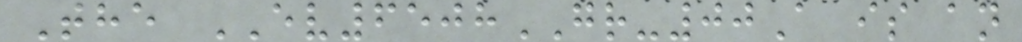The EV6508GR-00A is an
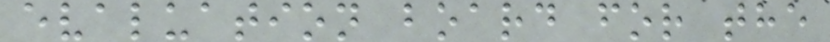evaluation board for the
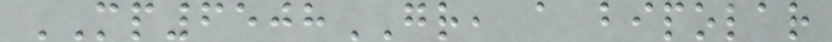MP6508GR, a bipolar
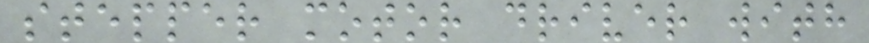stepper motor driver with
